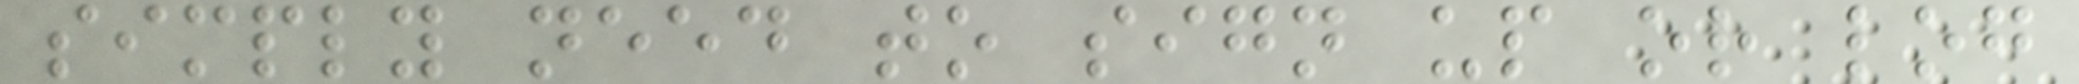simply need to sign up or log
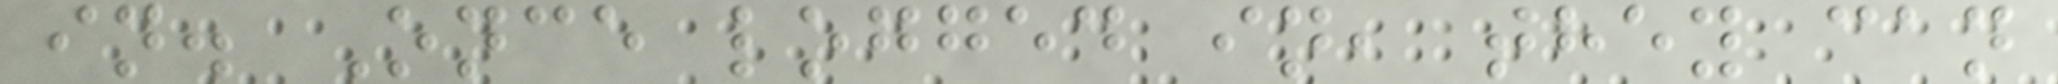in. Once logged in, they can
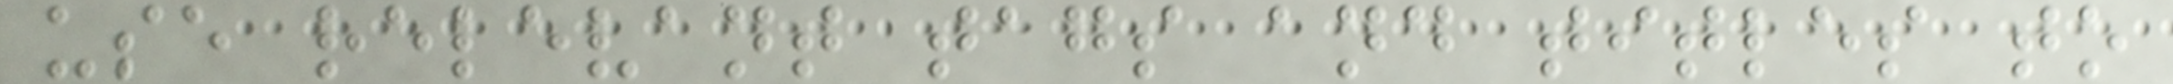use relevant tags and titles to
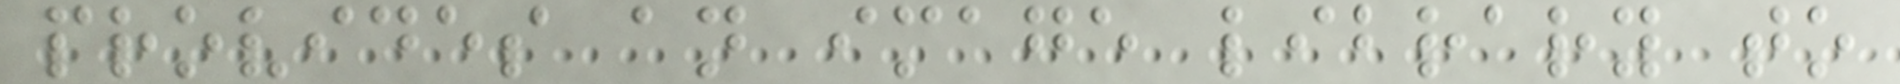provides an image library to
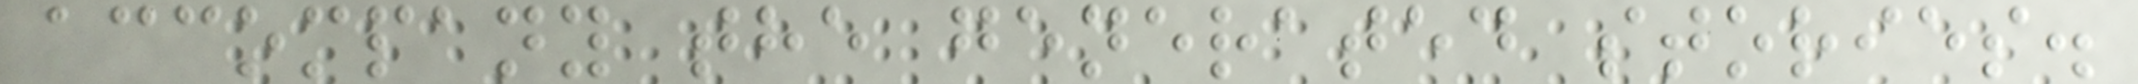accompany the generated stories.
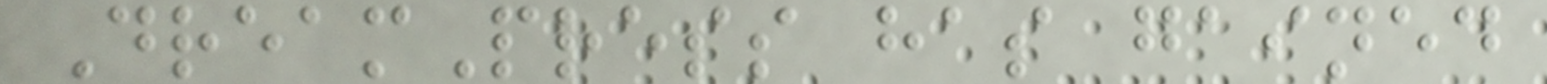DreamPress has gained
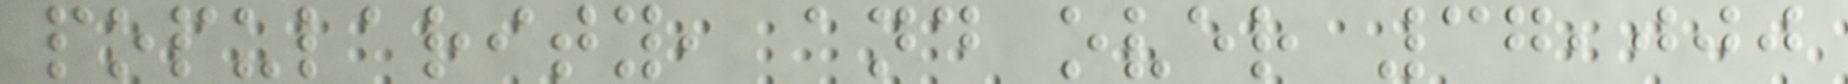popularity, and over 37,000
